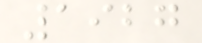1927
